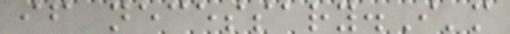if necessary.I'm
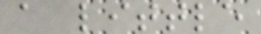a little
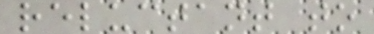reluctant to
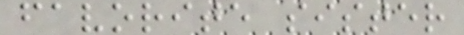favorite sister
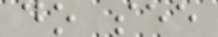do see
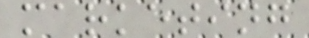marketing
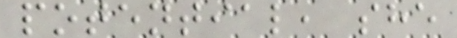potential, she
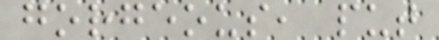gorgeous, put
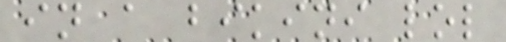in a bikini lol
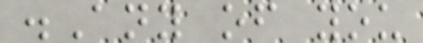.Any of you
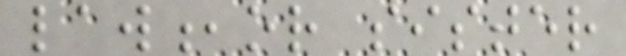law,or sister
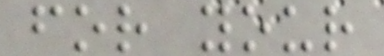for your
